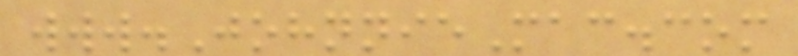www.JohnnieMac.com
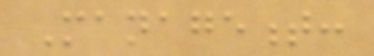Management:
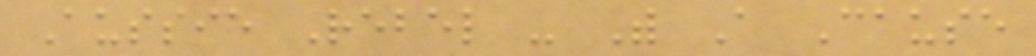Aussie Rebel - With A Cause
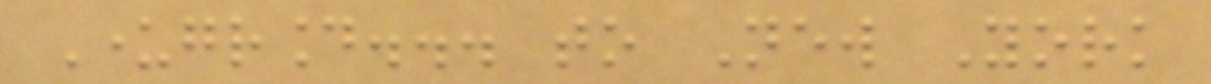Underground... to New York
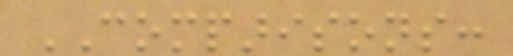COMPARISONS:
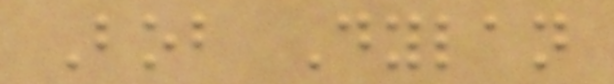Bob Dylan
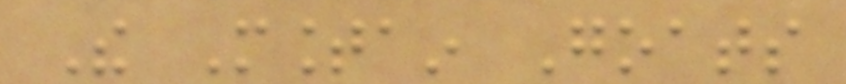The Mountain Goats
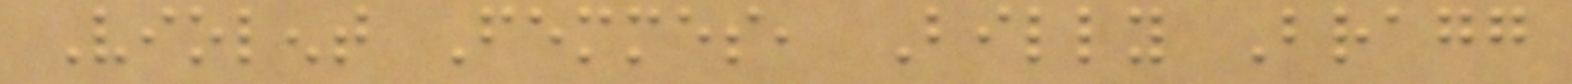Violent Femmes, Billy Bragg
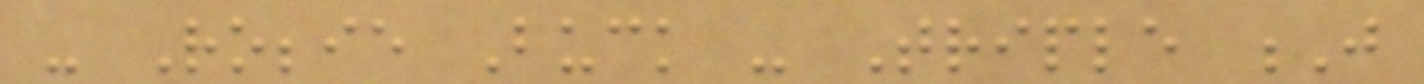- Robbie Buck - Triple J
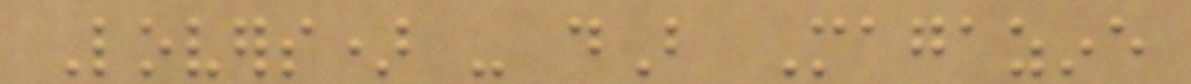Lovers) - dB Magazine
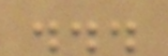...
